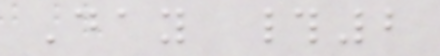Day #2
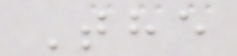The
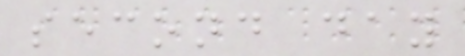second day
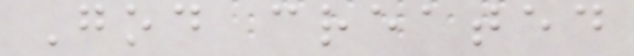God created
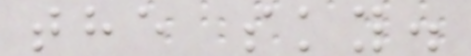the sky.
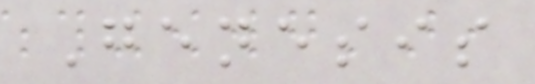Genesis
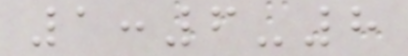1:6-8
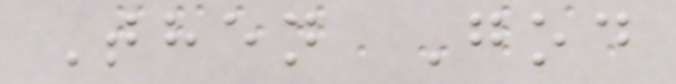Then God
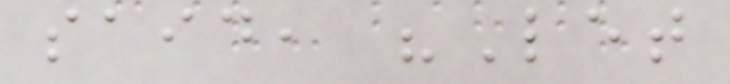said, "Let
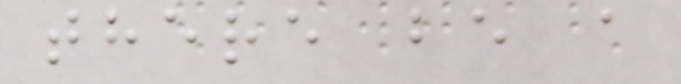there be a
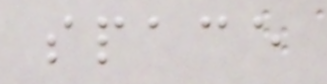space
